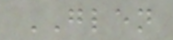GLEN
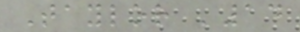Taylor '14
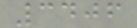3406
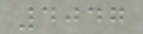4047
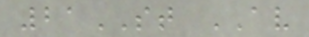21ST AV
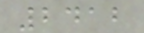2412
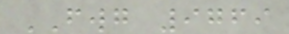FWG 9769
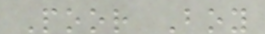Poor Boy
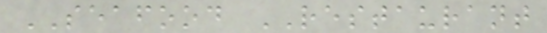SEAFOOD RESTAURANT
